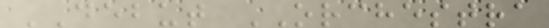DEBUT ORCHESTRA
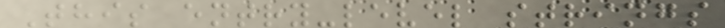This entry-level strings
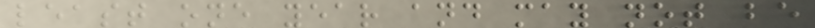least one year and may not be
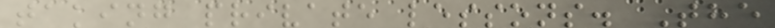taking private lessons. The
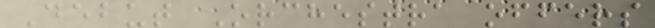Debut Orchestra offers
